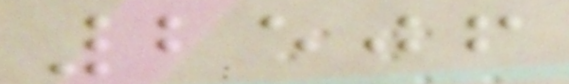2506
